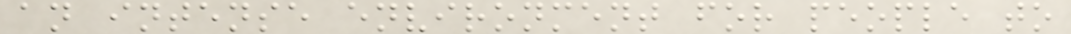an intense environment for people to
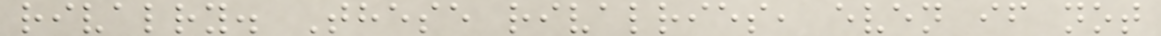rivalry. These rivalries, even if not
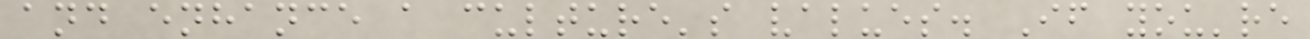and enhance a culture's values. If you're
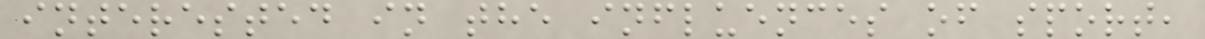interested in the influences of sport,
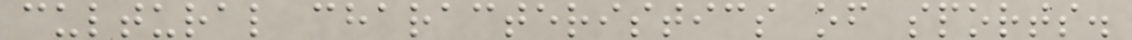cultural characteristics of sports.
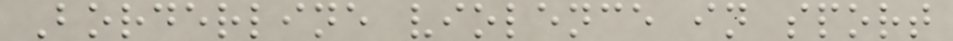Borderline violence in sport
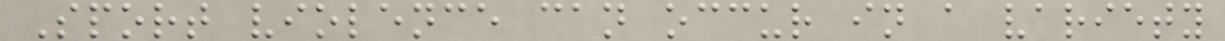Sport violence can occur in a variety
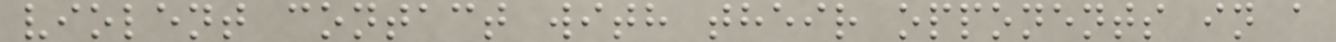violent contact with their opponents in a
